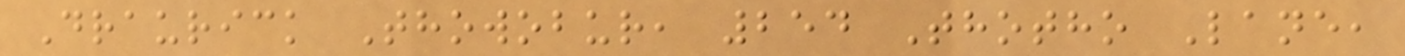Draurick Thowobur, 254 Thotho Lane,
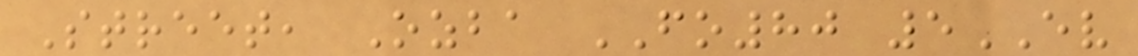Street, Ozba FO80 5EV
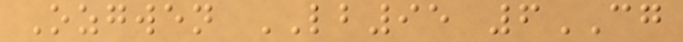Ozgwen LB95 6CG
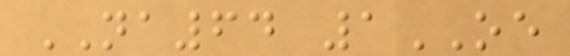NA64 1OE
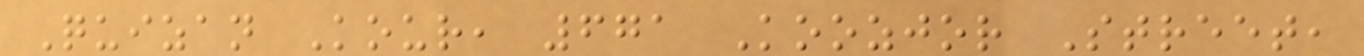Quizan Kour, 671 Koozjor Street,
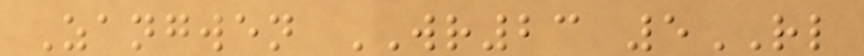Zangwen WR23 5RL
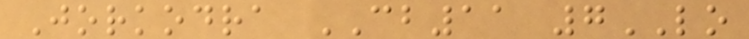Jorkodra CB11 7LO
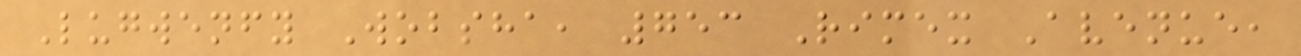Lugwenfy Wobsha, 753 Rimex Avenue,
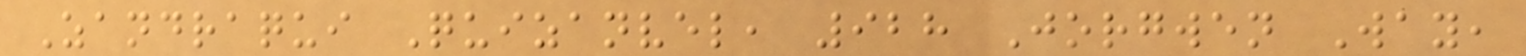Zandraqui Quizanvel, 928 Jorgwen Way,
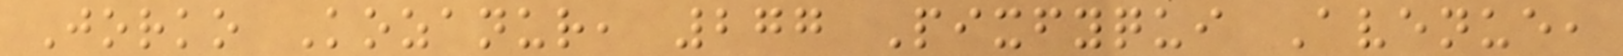Jorko Kozanur, 277 Pixfyqui Avenue,
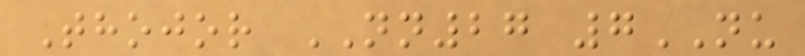Thojor NN27 7NU
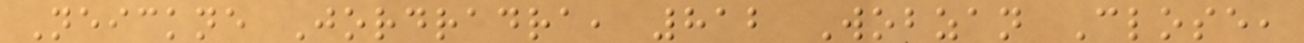Neickne Jordradra, 812 Wobzan Close,
